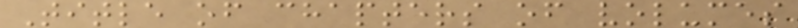Title of chapters of volumes
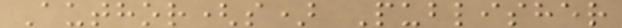Author(s) Publisher
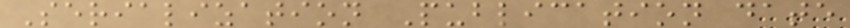Serialization Publication date
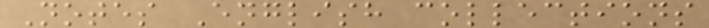Notes English collections
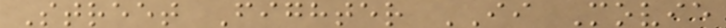Street Fighter II Movie
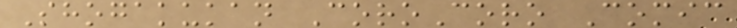Shogakukan CoroCoro Comic
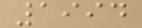1994
